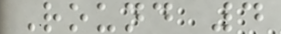Round 4
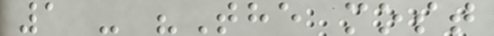1 - "The most
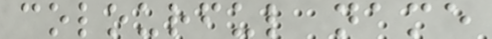colourful name
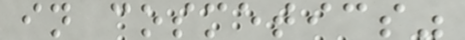in cosmetics"
